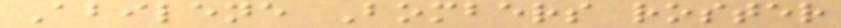Abilene Bombers roster
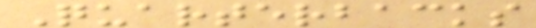Quarterbacks
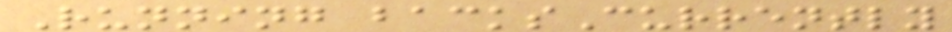Running backsCurrently
